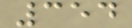354
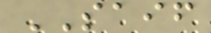SAIF
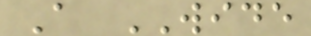A WIDE
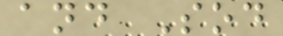and Sod
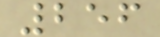256
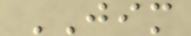JIM
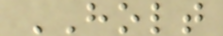HOLT
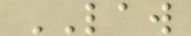LAW
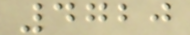4720
